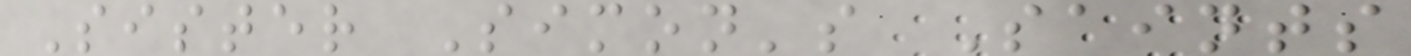Sister Simon's Saints
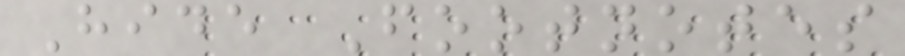Hide Footnotes
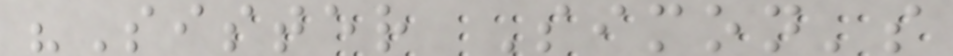"Sister Simon's
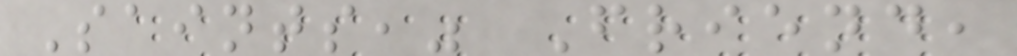Saints," Friend,
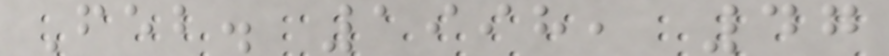Feb. 1998, 47
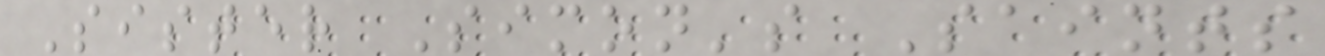Sister Simon's Saints
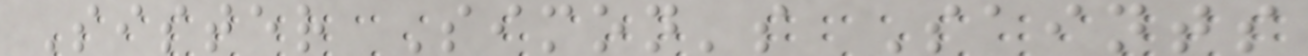Sister Simon's Saints
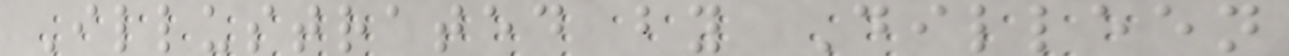Illustrated by Dilleen
